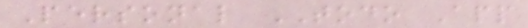Personal TODO App
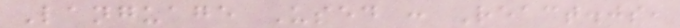Language Used : React.js,
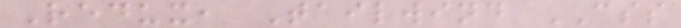Redux, Tailwind CSS
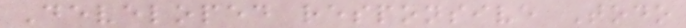Developed responsive Todo
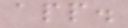app.
